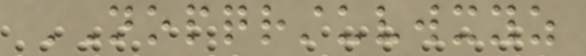NOPQRSTUVWXYZ
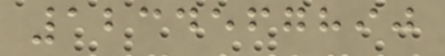1234567890
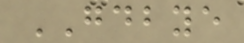GOODBYE
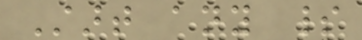Start any spirit
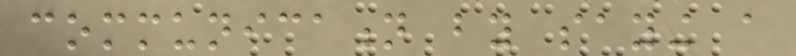communication by saying a
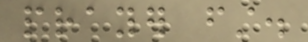prayer first.
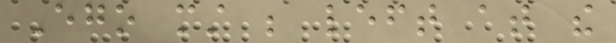Ego must be left at the
